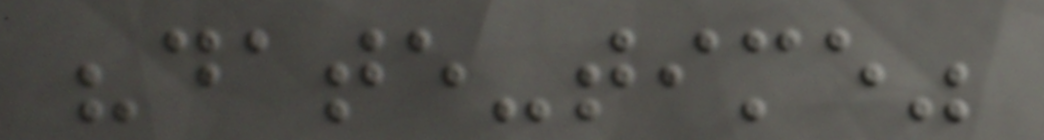"date-time"
